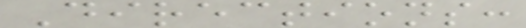Directions:
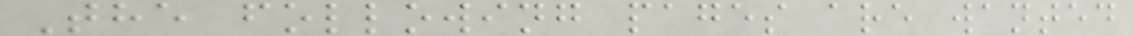The following pages are wanted
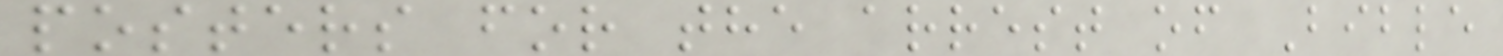posters for the arrest of Bible
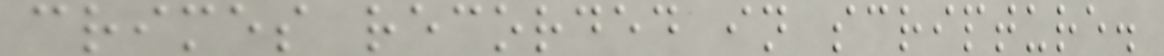crimes recorded in scripture.
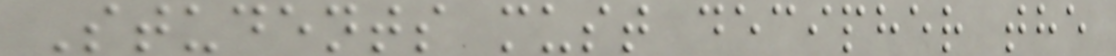Students must decipher the
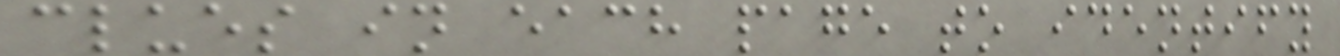clues in each page to identify
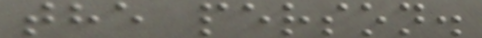the person.
